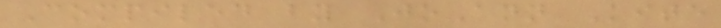Compiled by JoAnn Kite
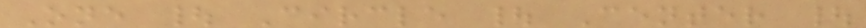One | Circle | Center |
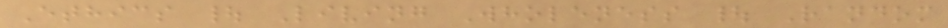Ethics | Living Wholeness | Random
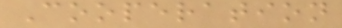Cooperation
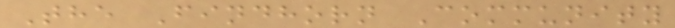The Findhorn Community
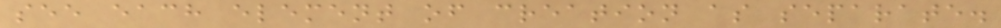see each element of creation as separate.
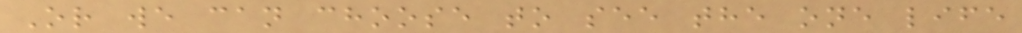Or we can choose to see the one life
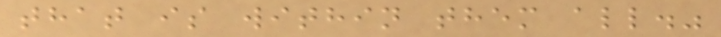that is within them all."
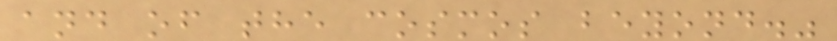and of the cosmos beyond."
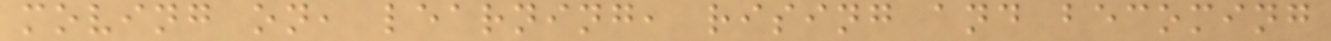moving on, learning, rising and becoming
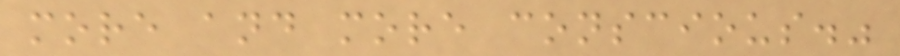more and more conscious."
